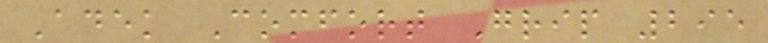Adek Comfort Grip 295
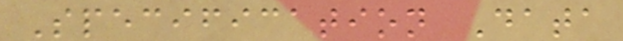Specification Data
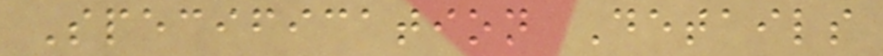Specification Details
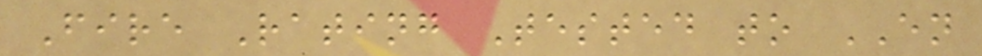Fire Rating Tested to EN
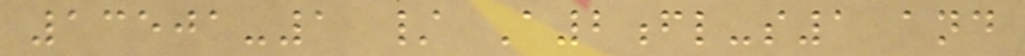13501-1 / A2fl-s1 and
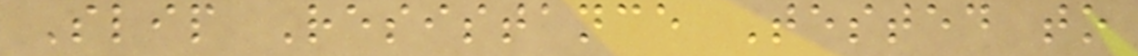Slip Resistance Tested to
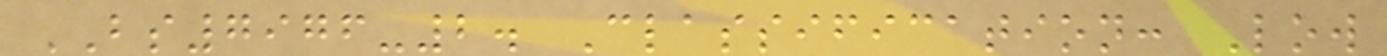BS7976-2. Classification: Low
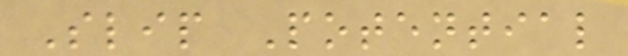Slip Potential
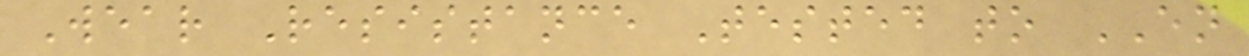Wear Resistance Tested to EN
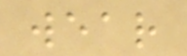wear
